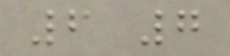6 7
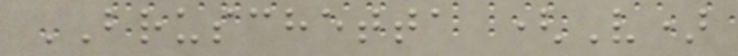BRUSCHETTA (V)
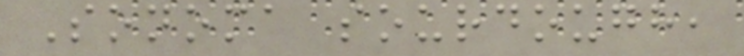Sonoma sourdough,
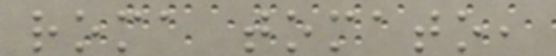roma tomato,
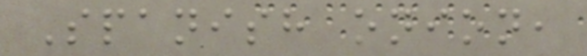Spanish onion,
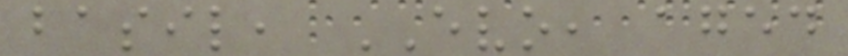basil, EVO, aged
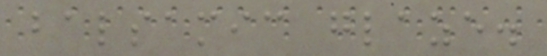balsamic glaze.
